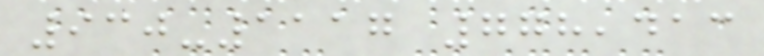930-1117 778,413
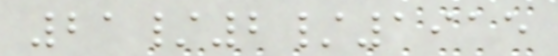21/2/1915
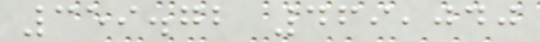359.72 469,040
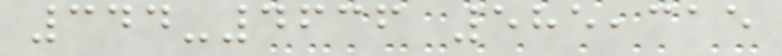344-4636 585,315
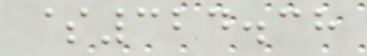$324.38
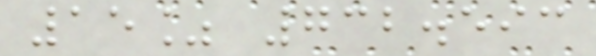15% 732.593
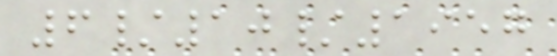6/10/1957
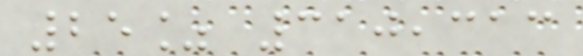25% 310,313
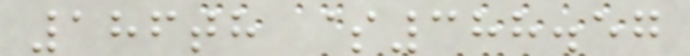186th $388.57
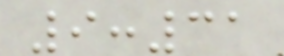9:31
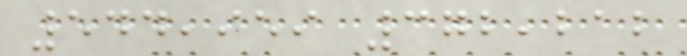544,959 372,212
